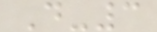D-3
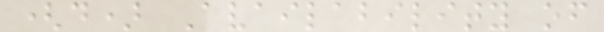(d) Availability of
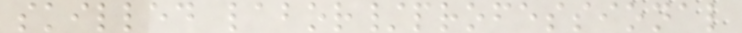skilled labor/professional
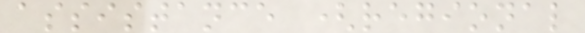assistance (regional
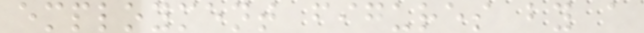employment figures by a
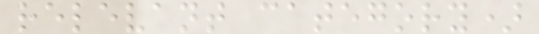relevant category)
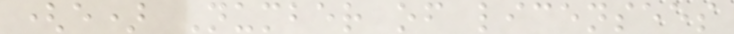(e) Number of licensees
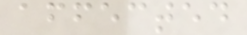affected
